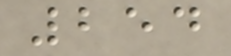254
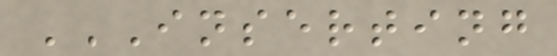INSERTING
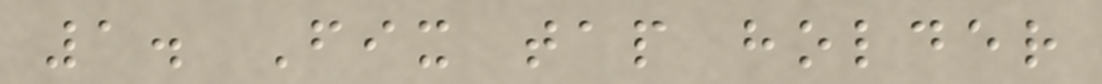1. Fix tap holder
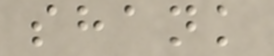shank
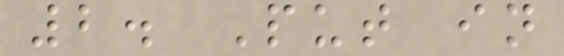2. Put in
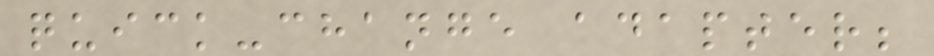quick-change adapter;
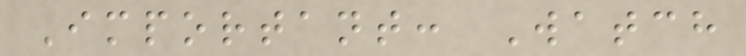Important: Watch
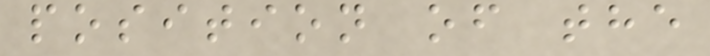position of the
